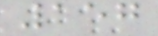157
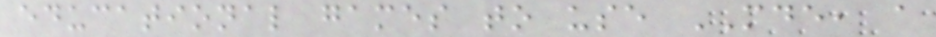educational games to use MDE, a
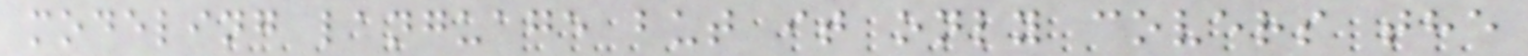modeling language but it only covers the
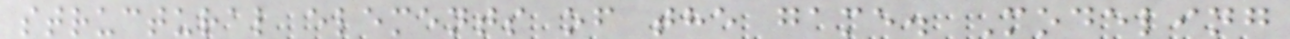structural elements of the game. Modeling
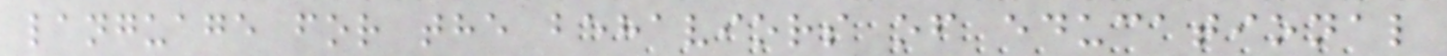language for the behaviors of educational
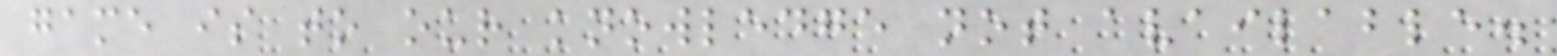game is to our knowledge not available.
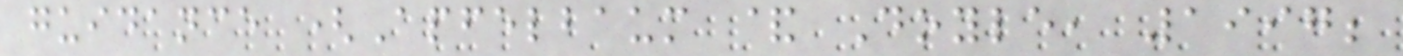guidance (Apfelbaum & Doyle, 1997;
